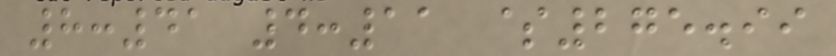8:41 4:11 $275.99
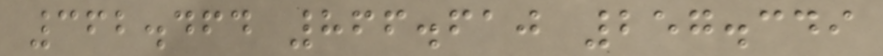362.464 866.610 257.349
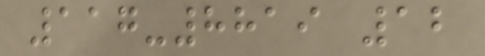117-8819 12
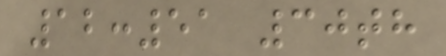12:51 30th
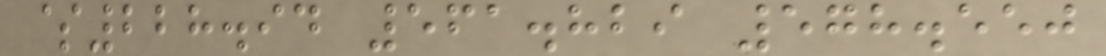$228.94 561.829 578.550
